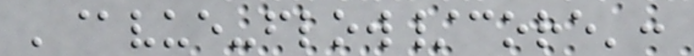'@vue-flow/core':
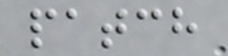patch
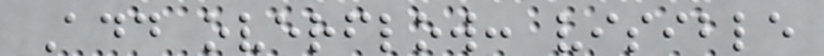Add overflow: visible
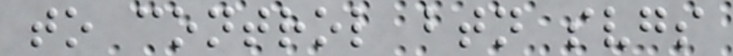to control btn svgs
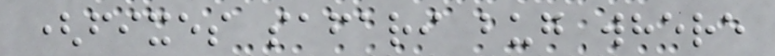(fixes safari bug where
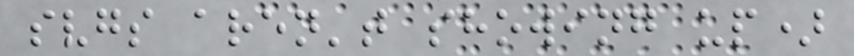svgs aren't showing up)
